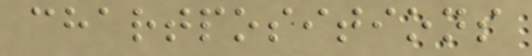chartpositions
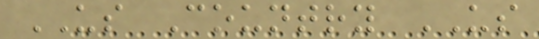US Country US
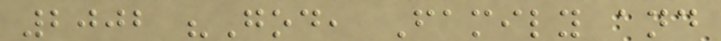2002 "God, Family and
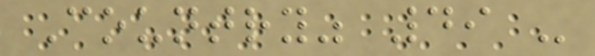Country" 49 -
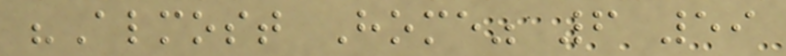"Almost Home" 6 59
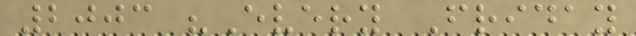2003 "Every Friday
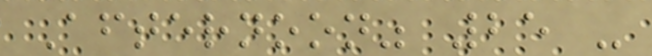Afternoon" 25 -
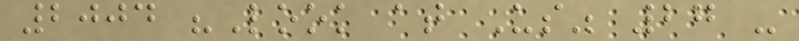2004 "Look at Us" 27 -
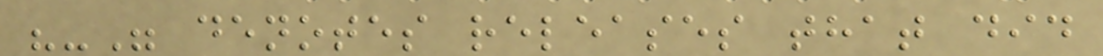"-" denotes releases that did
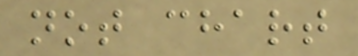not chart
